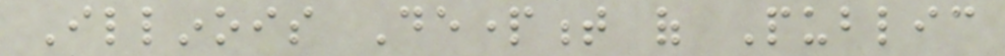Illinois Department of Public
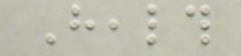Health
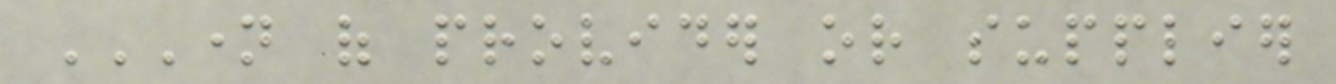NAME OF PROVIDER OR SUPPLIER
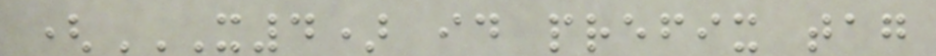(X4) ID PREFIX TAG
